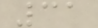31
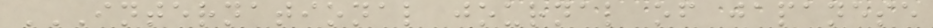INTERNATIONAL JOURNAL OF JAPANESE
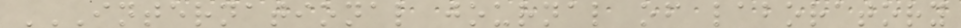INTERNATIONAL JOURNAL OF LABORATORY
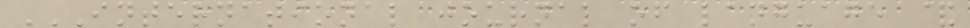INTERNATIONAL JOURNAL OF LANGUAGE &
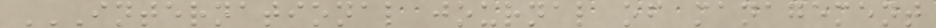INTERNATIONAL JOURNAL OF MANAGEMENT
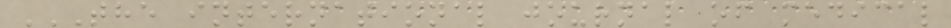THE INTERNATIONAL JOURNAL OF MEDICAL
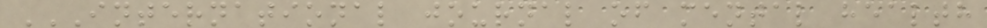INTERNATIONAL JOURNAL OF MENTAL HEALTH
